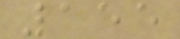155
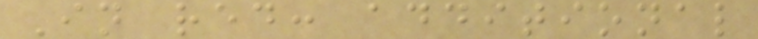In red: additional
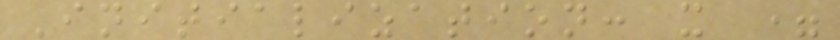Initialization: x =
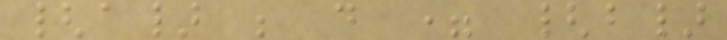{a} ; d = {b}
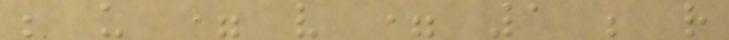; u = v = 1 ; r
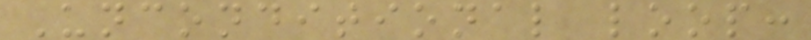Unconditional loop:
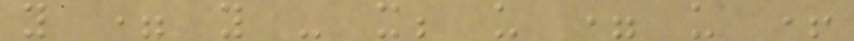y = y - x; u = u +
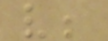v;
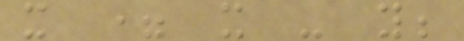x = x - y;
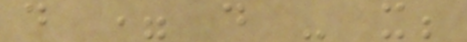d = d - x;
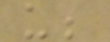u;
